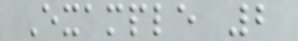Example 2
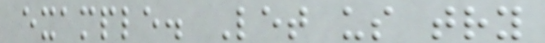example. Let us try
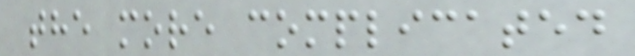the more complicated
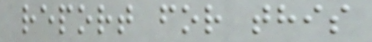report for this
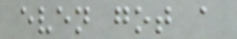even got a
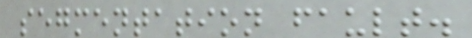segmentation fault.
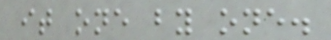it one by one.
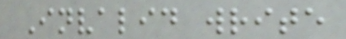Invalid write
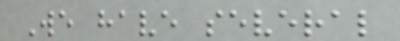We have several
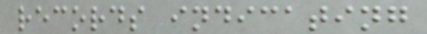records indicating
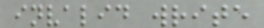invalid write
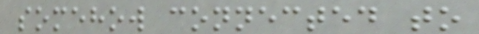somehow connected to
